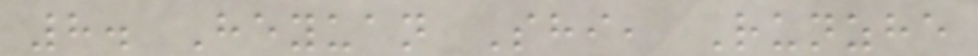8. Heyuan Shi, Runzhe
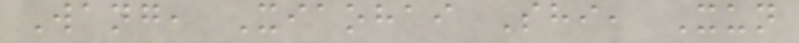Wang, Xiaohai Shi, Xun
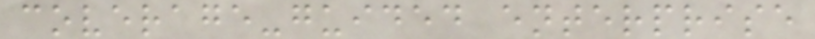coverage-guided enterprise
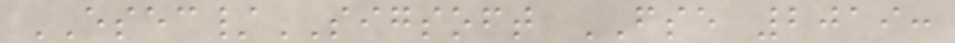ESEC/SIGSOFT FSE 2019:
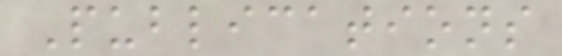Publications
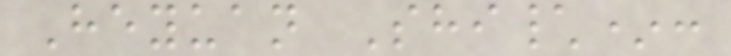Heyuan Shi\*:
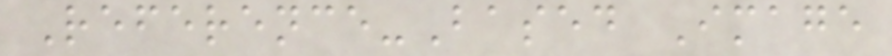Reference-Based Image
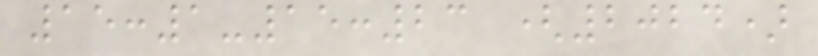15:1-15:23 (2024)
